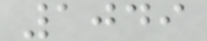1049
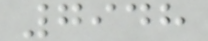7948
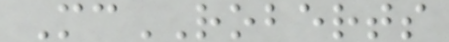McROBERTS
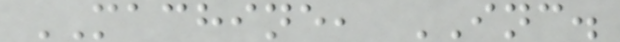MACHINE, INC.
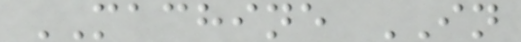MACHINE IN
